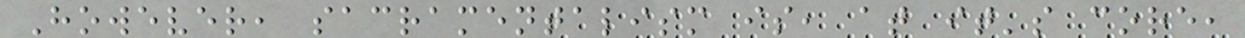However, sacramentalism is, at it's core,
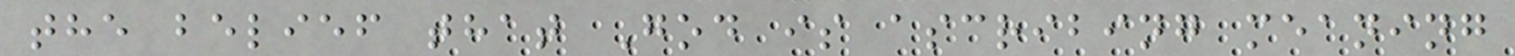the belief that God is ascribing meaning
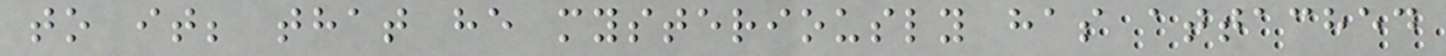to it; that he mysteriously has attached
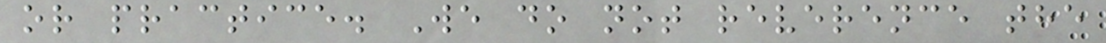or practice. We do not reverence the
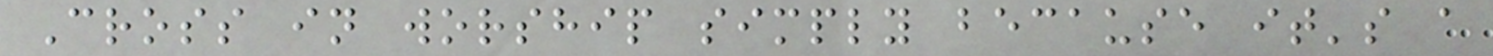Cross in worship simply because it's a
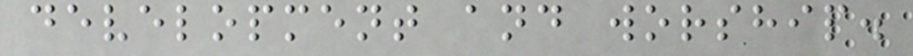development and worship.
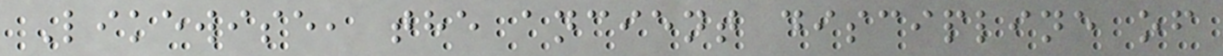Likewise, the ancient discipline of
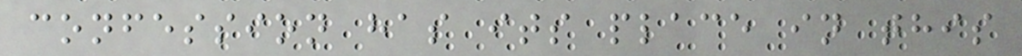confession has its place in this
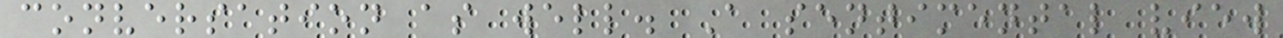conversation as well. A sentimental view
